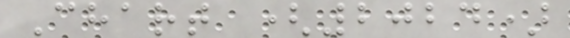Chart (2024)
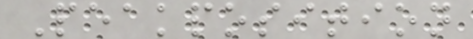Peakposition
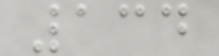134
